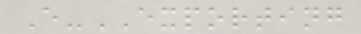E-EXPORTING
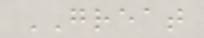GREAT
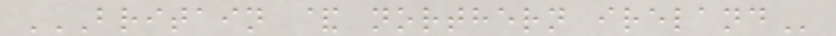BRITAIN & NORTHERN IRELAND
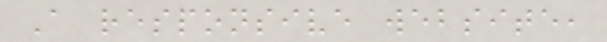A responsive website,
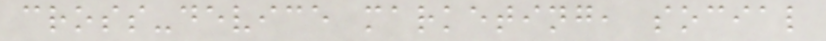cross-device marketing, social
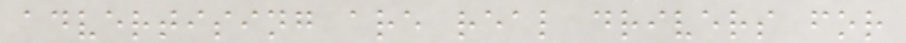advertising are real drivers for
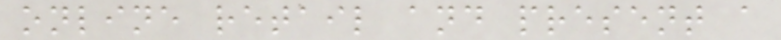online retail and present a
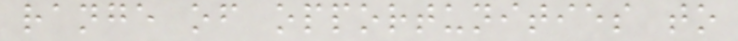range of opportunities to
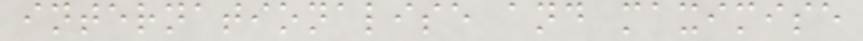internationalise and maximise
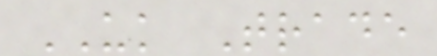UK Trade
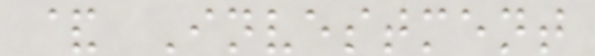& Investment
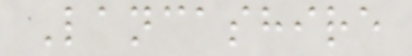Lancashire
